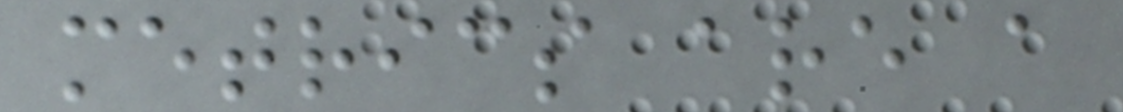metrics are a
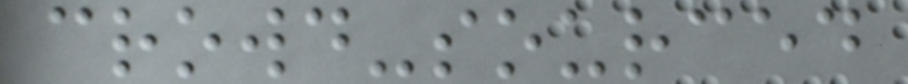crowd-sourced
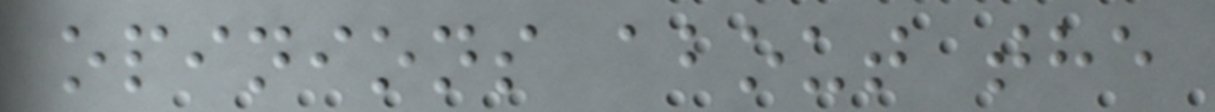opinions about the
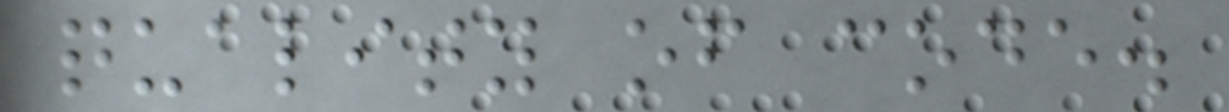quality of code.
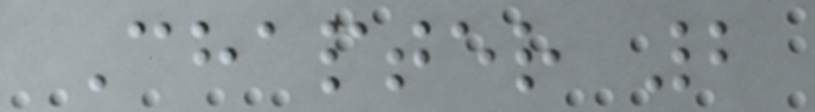Chapter 2
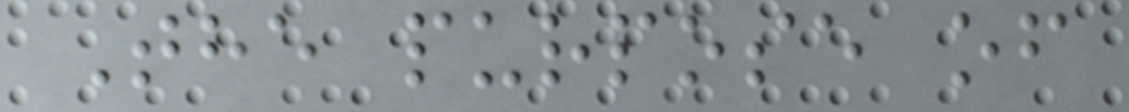The purpose of
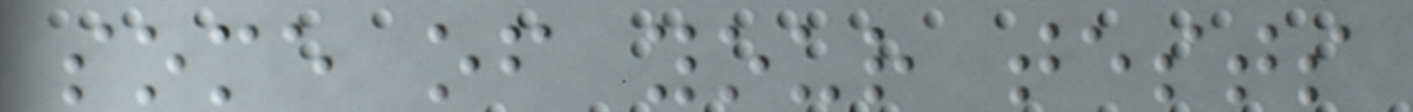some of your tests
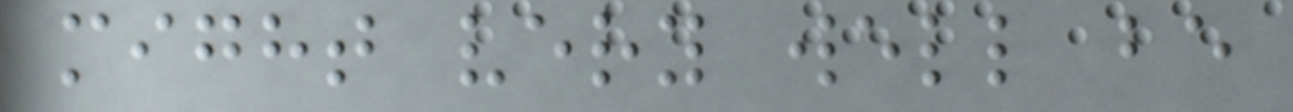might very well be
